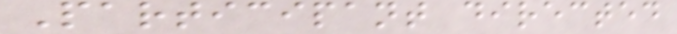Participant directed
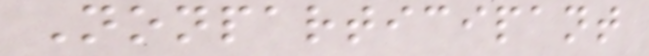Nonparticipant
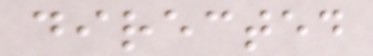directed
